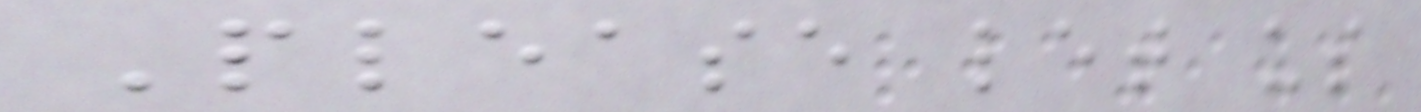Please let us
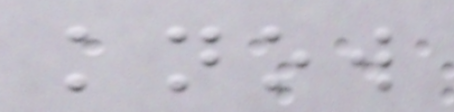know
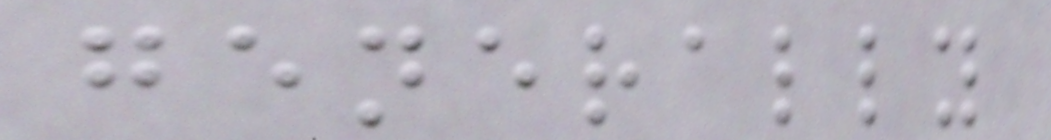generally
